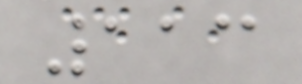113
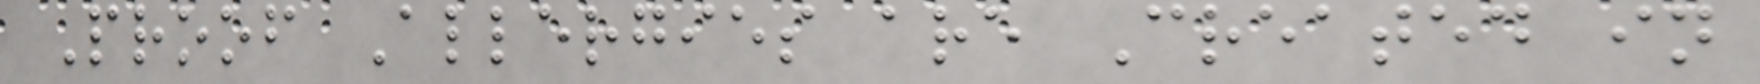Proof Allergies are Created in
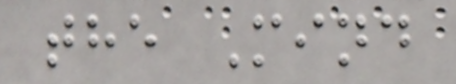the Mind
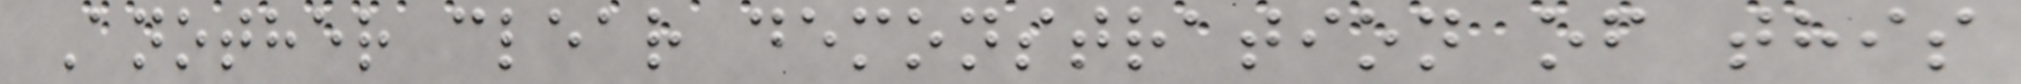Another clear demonstration of this
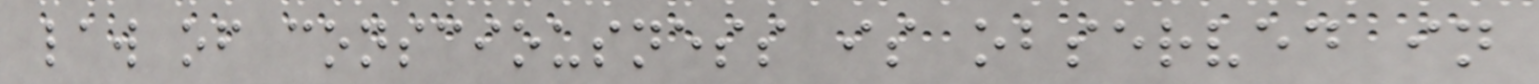law of consciousness is observed in
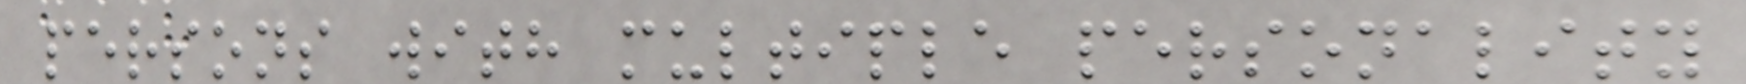persons with multiple personality
